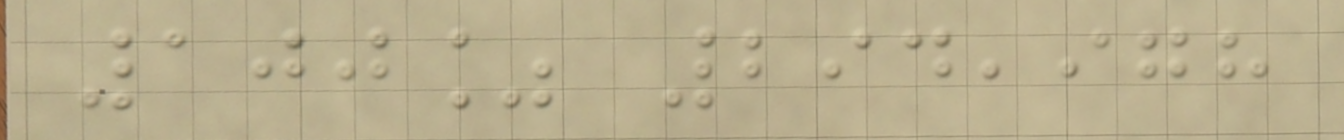100% 294,978
